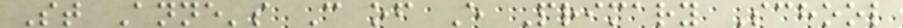St Anne's C of E Primary School
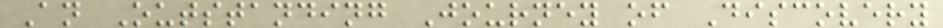An Outstanding Journey of Discovery
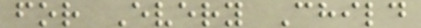for Every Child
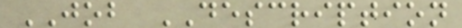JOB DESCRIPTION
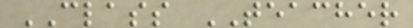CLASS TEACHER
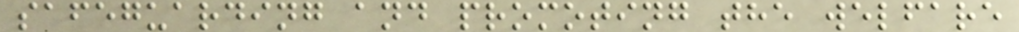safeguarding and promoting the welfare
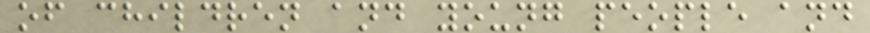of children and young people and
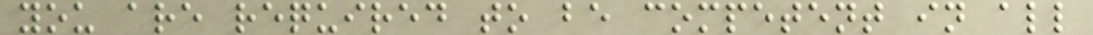you are required to be competent in all
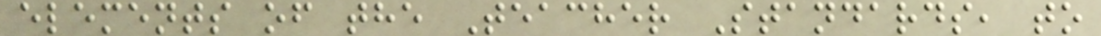elements of the Teacher Standards, to
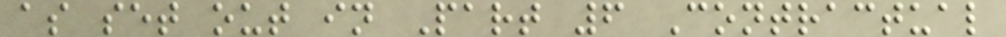as set out in Part 6 Contractual
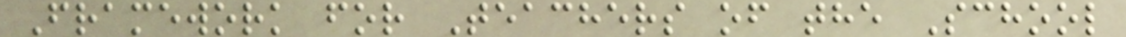Framework for Teachers of the School
